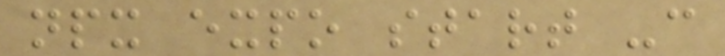npx expo start -c
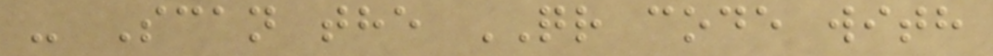- Scan the QR code with
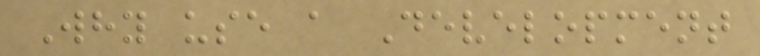Why use a Development
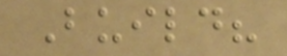Build?
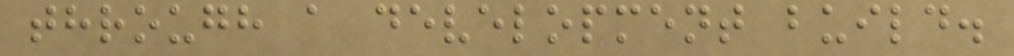through a development build.
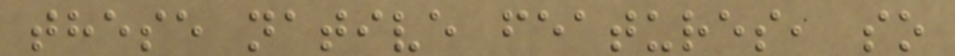these native features, so
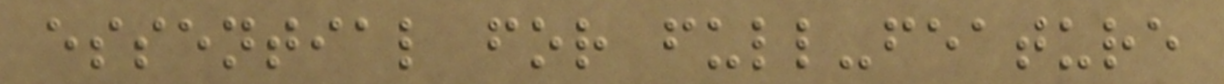essential for full-feature
